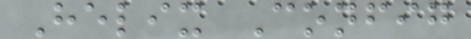Helix Config
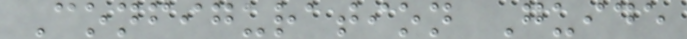Configuration Guide
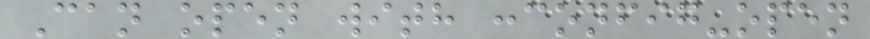Can open with :config-open
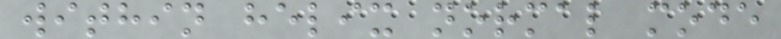within helix normal mode
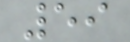59
